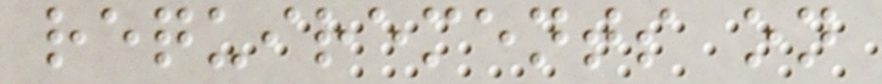requirements on
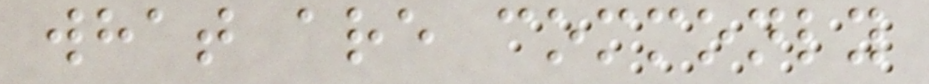what are commonly
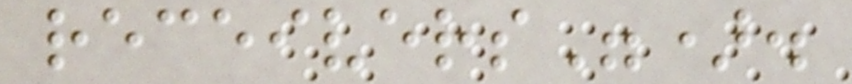receivers").
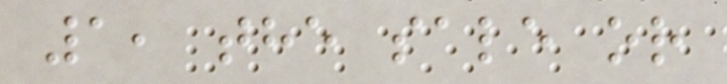1, the sale or
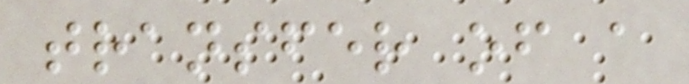transfer of a
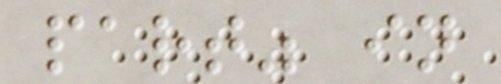part" in
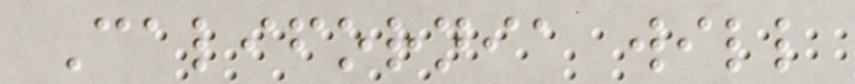California will
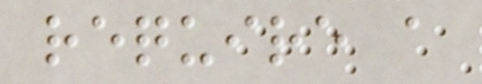require a
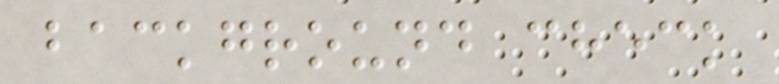background check
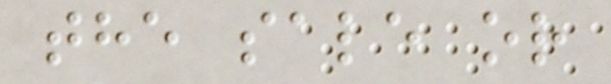the sale or
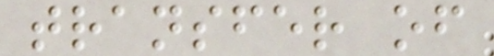transfer of
